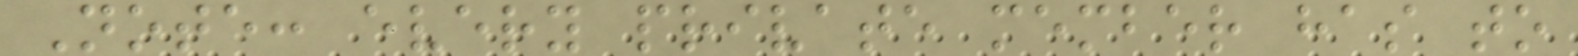Note: every private member has to
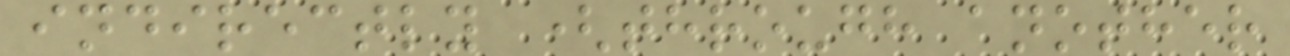indirectly (through another
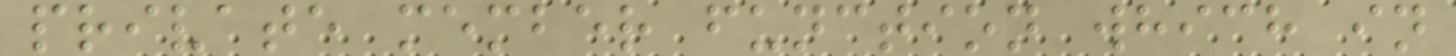private member function which in
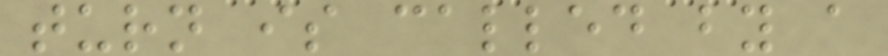turn is called by a
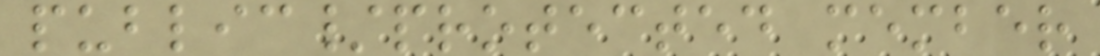public/protected member
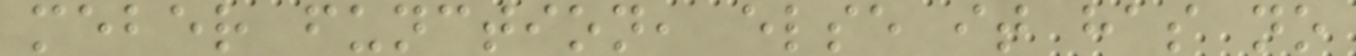meber function, else it has no
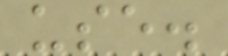use.
